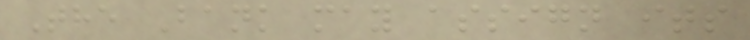The Bank may assign its
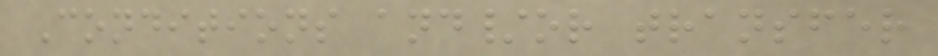Conditions and/or transfer
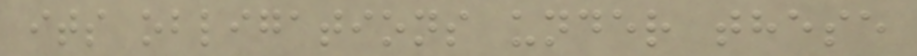its obligations under these
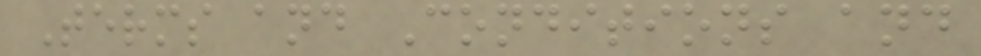Terms and Conditions and
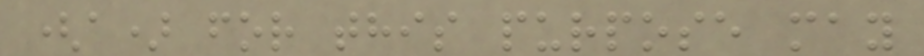(a) for this purpose may
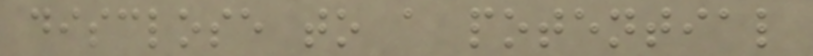disclose to a potential
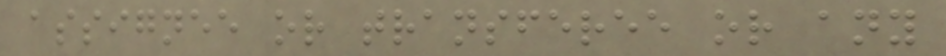assignee or transferee or any
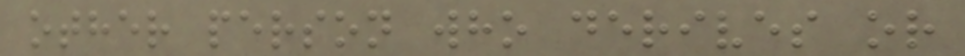other person who derives or
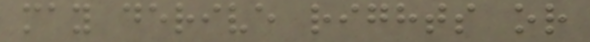may derive rights or
